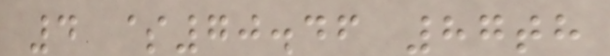4 $70.46 87th
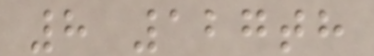8 127th
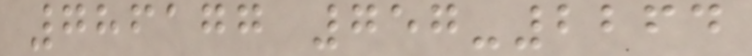786177 757-2264
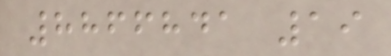8866841 19
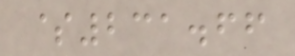$231.66
